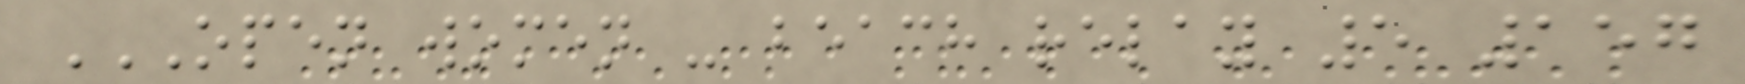OPEN WOMEN - BEACH RELAY 5 157
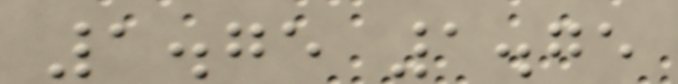1.75 1.75
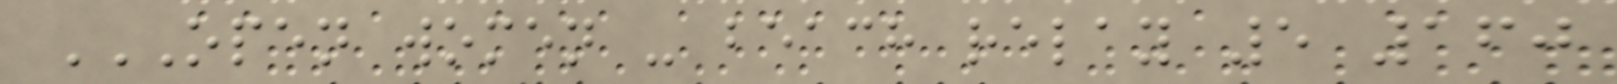OPEN WOMEN - BEACH RELAY 5 160
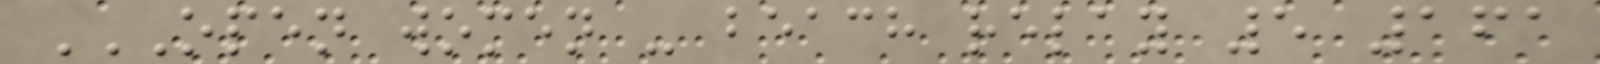OPEN WOMEN - BEACH RELAY 5 161
